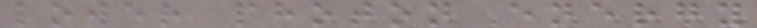lower photon energy
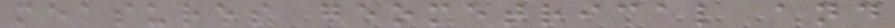measures geometrical and
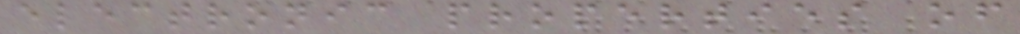electronic properties of
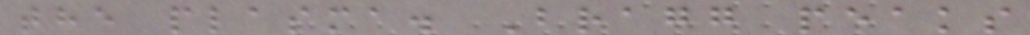the plasma. Bragg peaks
